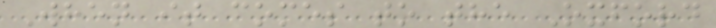When it comes to the Oxford
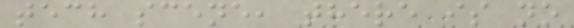tech scene, there is no
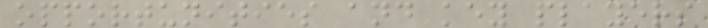opportunities and key players
